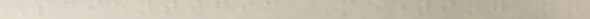Scientific Meeting on
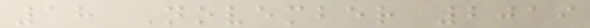18 November 2019
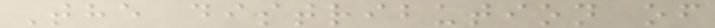The distribution of
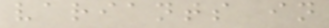variants in
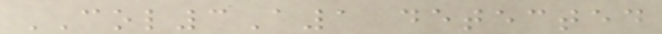COL3A1 detected
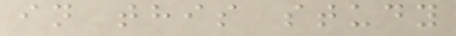in this study
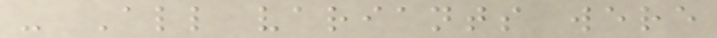- All variants were
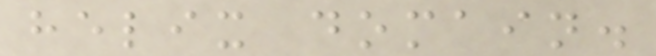helix domain.
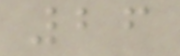26
